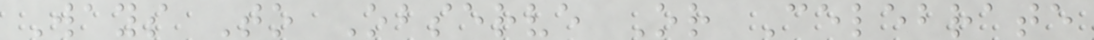Ways To Observe Or Celebrate
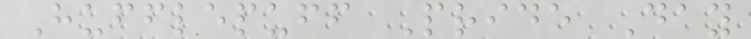Hufflepuff Pride Day
